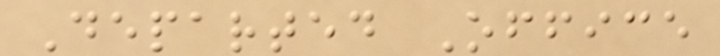Departed Office
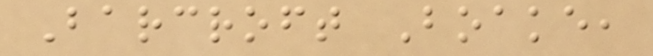Barcroft Boake,
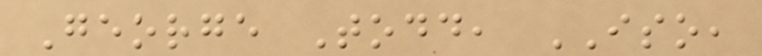George Todd, ISO,
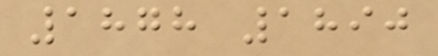1878 1890
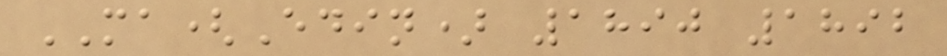MA(Edin) 1890 1892
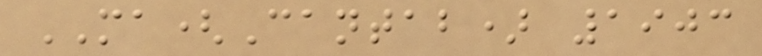MA(Cantab) 1903
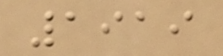1919
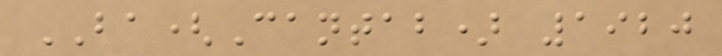BA(Cantab) 1920
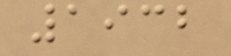1932
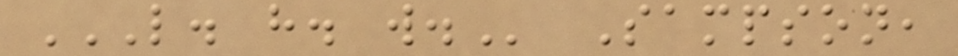L. H. W. Sampson,
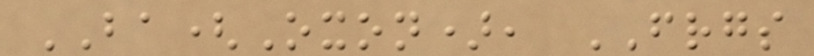BA(Oxon), FRGS
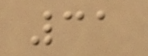31
